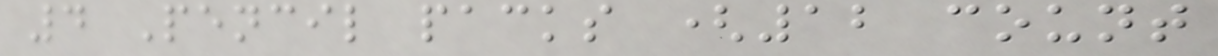4 Pencil packs (12 count
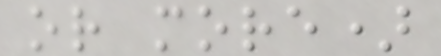or more)
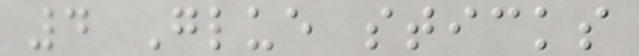4 Glue sticks
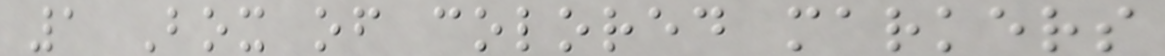1 Box of colored markers
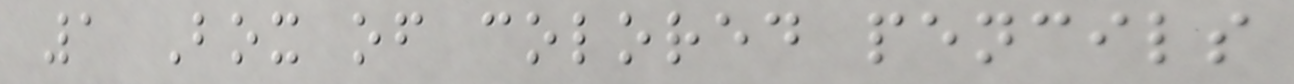1 Box of colored pencils
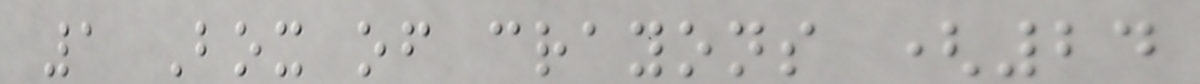1 Box of crayons (24
